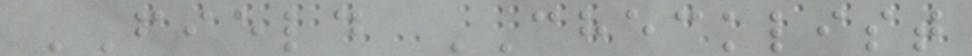FIELD CHECKLIST
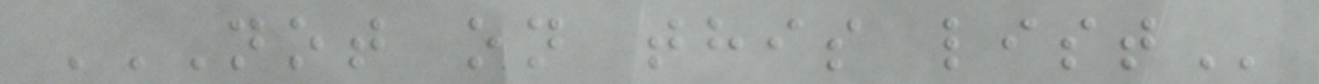NOT ON THIS LIST
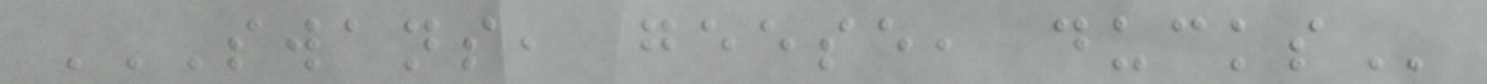SWANS, GEESE, DUCKS
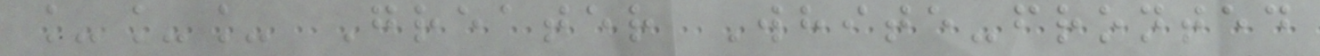___ Greater White-fronted
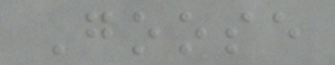Goose
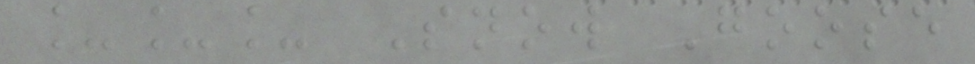___ Snow Goose
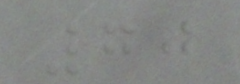70
